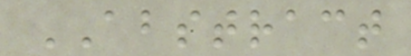ABSTRACT
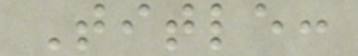Title:
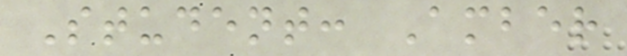Student: Amber
